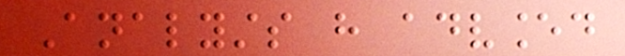Analysts have advanced
